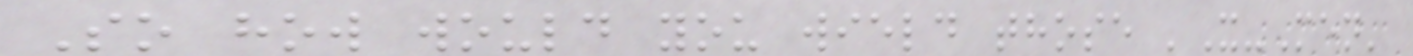So how would you wield those 'X-Men'
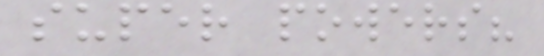super powers?
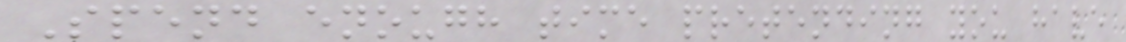Spend enough time pretending you have
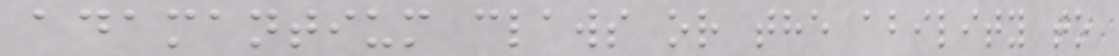adamantium claws or the ability to
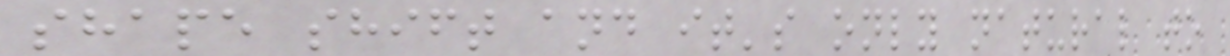shape shift and it's only natural to
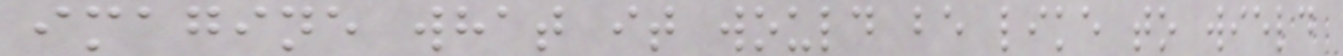imagine what it would be like to wield
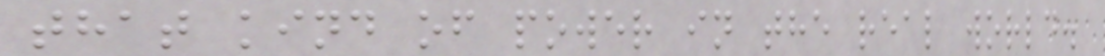that kind of power in the real world.
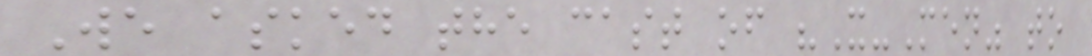We asked the cast of "X-Men" to
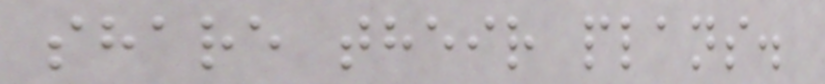share their plans.
